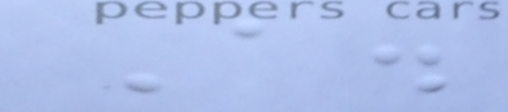A.
